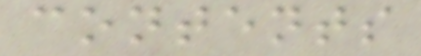contents
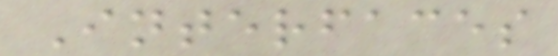Interfaces
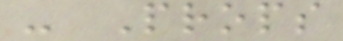- Props
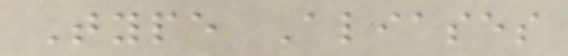Type Aliases
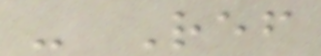- Ref
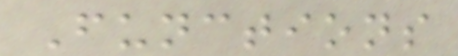Functions
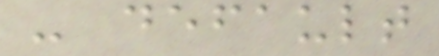- default
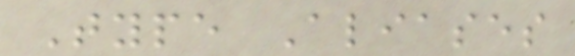Type Aliases
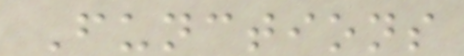Functions
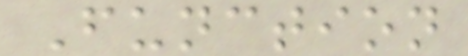Function
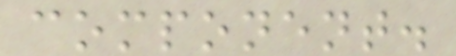component.
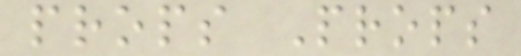props Props
